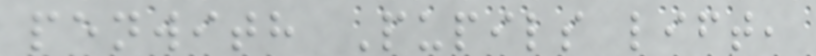penwith Pupils lift,
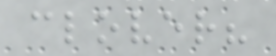clover?
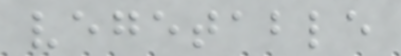vegetable
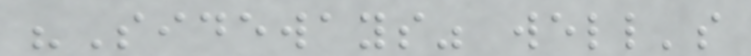"Sideways" well's
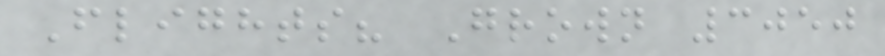Flights? Grown 3050
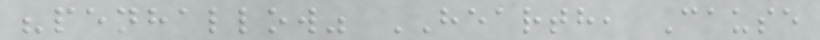"penhallow" HEARTH, Cause
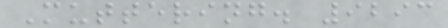Muttering. 9293
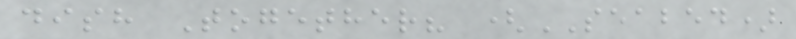dish Together? (SEABED)
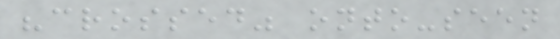"crossed" onto-seen
